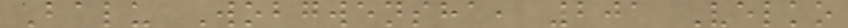Balu Wobgwensha, 201 Velko
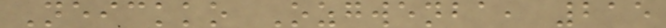Neickko Ozgwenba, 215
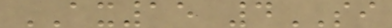AX15 4SI
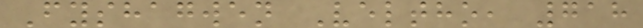Fyshagwen Veltho, 718
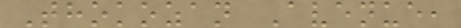Thokozan Avenue,
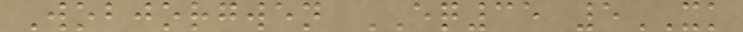Wobjorgwen EQ35 5XK
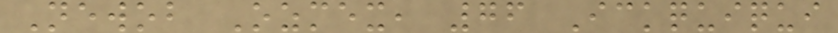Newob Ozmex, 76 Ickquiqui
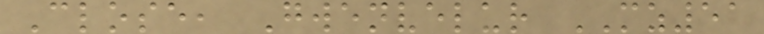Close, Gwenvelur MZ51
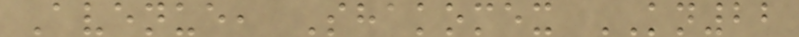Avenue, Shakomex KN22
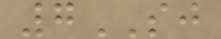7SJ
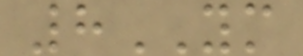8YM
